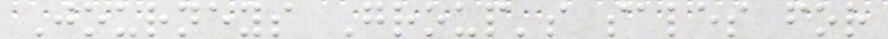Journeys Group's sales for
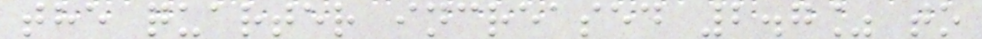the quarter increased 2.7% to
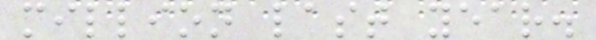million last year.
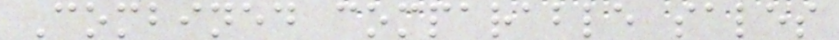Combined comparable sales
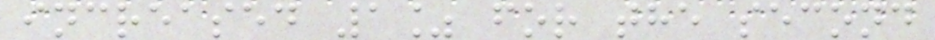increased 1% for the second
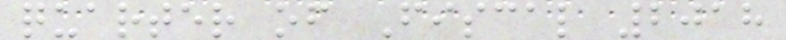quarter of Fiscal 2018
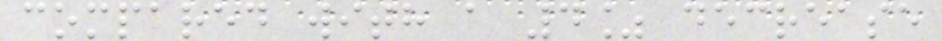compared with a 4% decrease
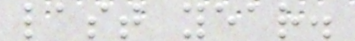last year.
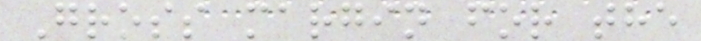Gross margin for the
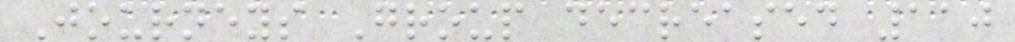Journeys Group decreased 110
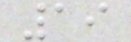19
